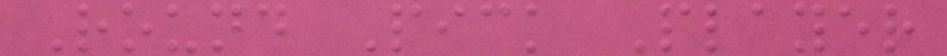Round Pick Player
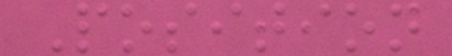Position
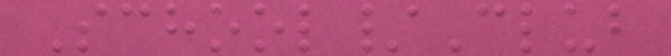School/Club
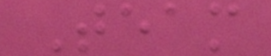Team
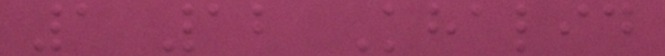1 12 Khalid
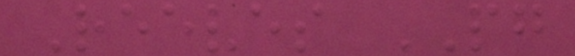Reeves PG
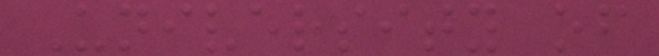University of
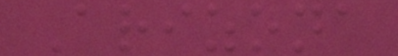Arizona
